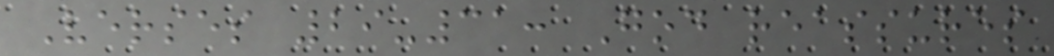Verses 29-31: God reassures
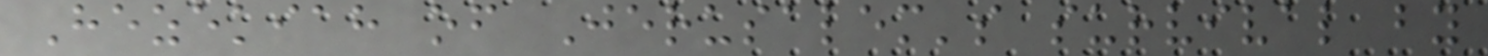Hezekiah of Jerusalem's survival by
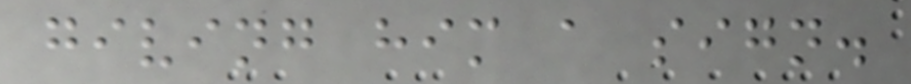giving him a sign.
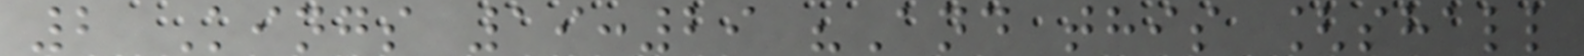2 Kings 19:29 "And this [shall
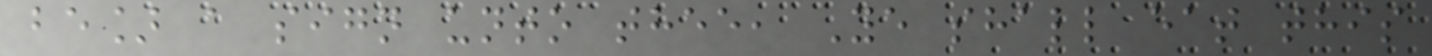be] a sign unto thee, Ye shall eat this
